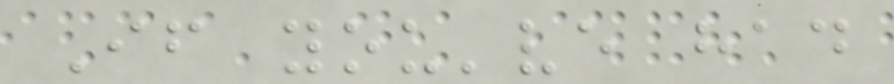If you've had
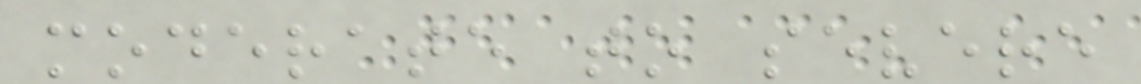moderate to severe
